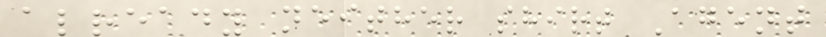already neither shirt Agent
